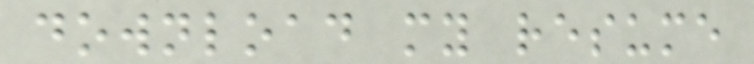download my resume
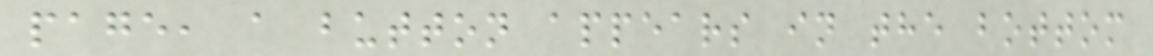page, a button appears in the bottom
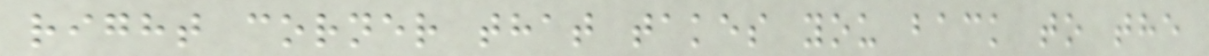right corner that takes you back to the
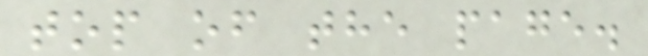top of the page.
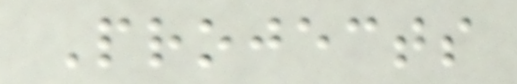Projects
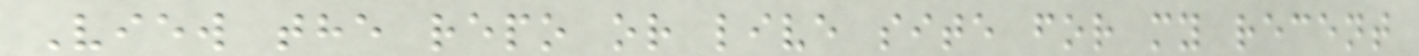View the repo or live site for my recent
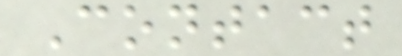Contact
